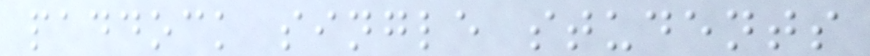paddock single students
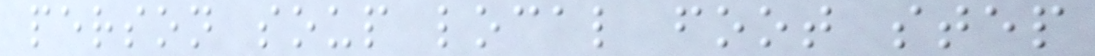person soup local foot step
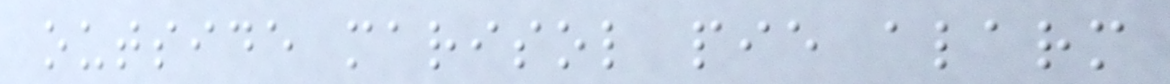outside marisol pie alarm
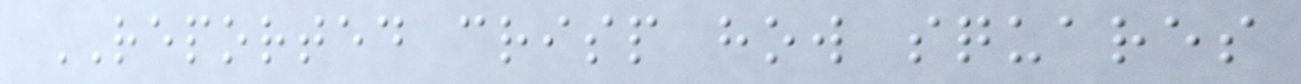REPORTED crisp how squares
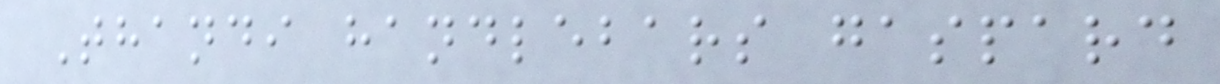Thandi handlebars gaspard
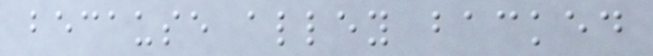because alley backed
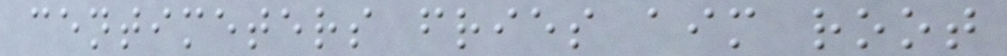centimeters fries aim root
